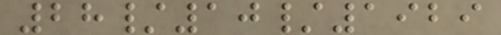28/10/1929
